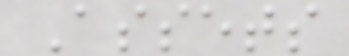Assets
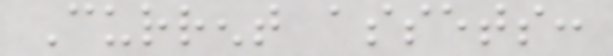Current assets:
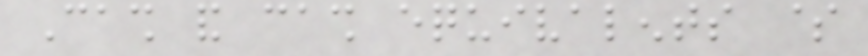Cash and cash equivalents $
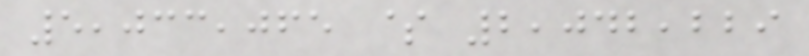5,033,065 $ 2,042,229
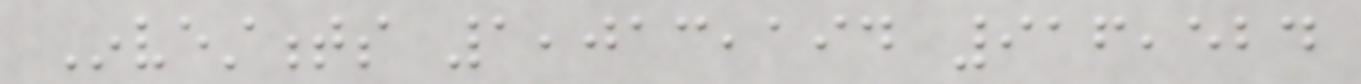Investments 1,013,194 916,524
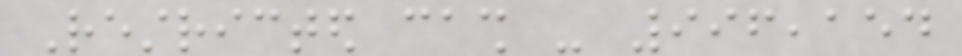Restricted cash - 996,154
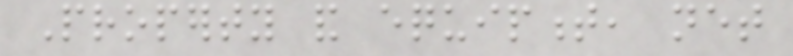Property and equipment, net
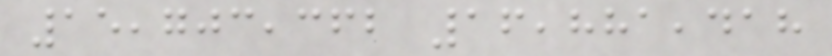15,703,362 16,881,418
